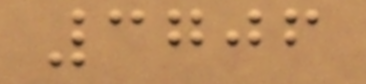3706
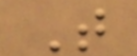T
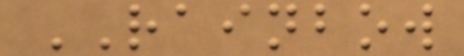RAINBOW
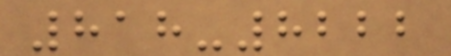818-8222
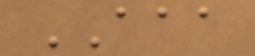AAA
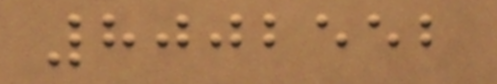8002552
